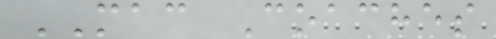MAC Coaches
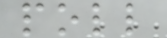poll
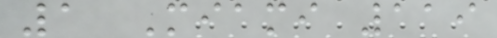1 Miami 119
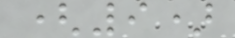(9)
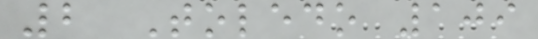2 Toledo 109
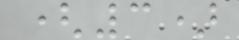(3)
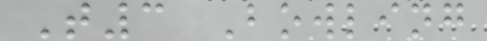T3 Bowling
